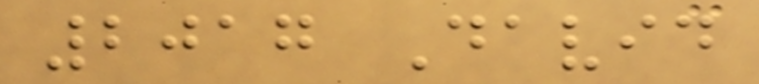2017 David
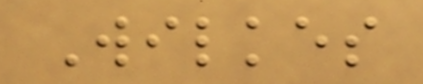Wilkes
